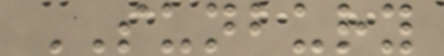SUNBURY
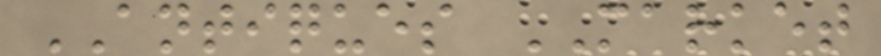ANTIQUES MARKET
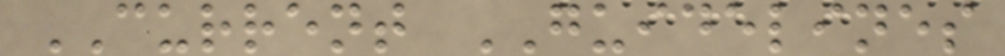CURRENT GUIDELINES
